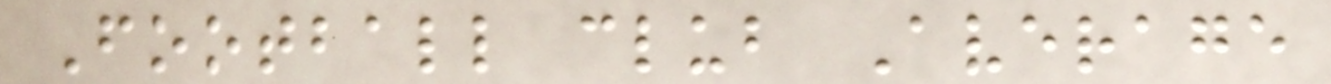Football club Average
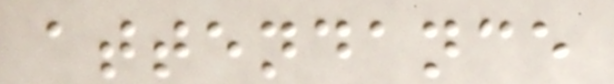attendance
